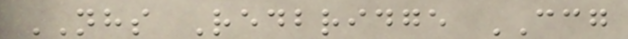NHS Redbridge CCG
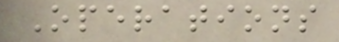Operations
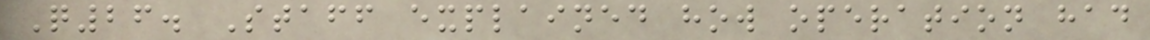Q26. Staff explained how operation had
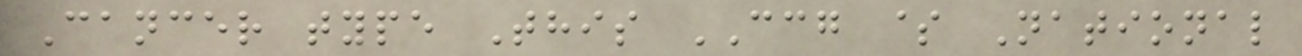Cancer type This CCG $ National
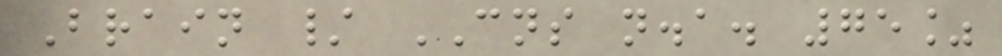Brain / CNS n.a. 75%
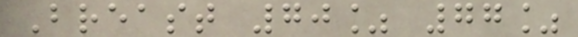Breast 70% 77%
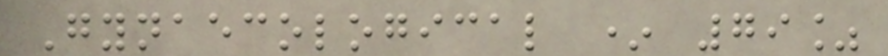Gynaecological * 79%
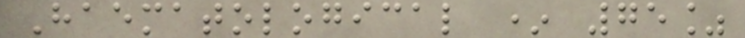Haematological * 75%
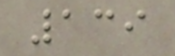139
